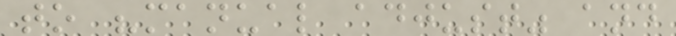to "manual adjust" and
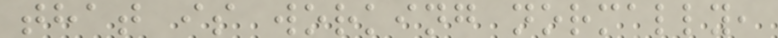that is working normally,
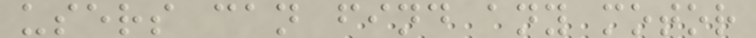users can find any motor
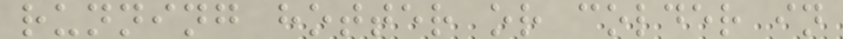running hotter or colder in
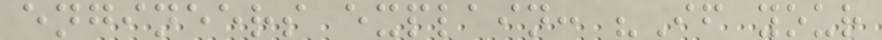engineers explain: "If your
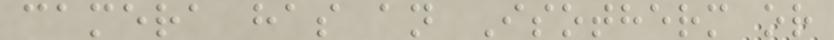camera has an Isotherm or
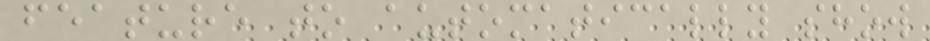feature to automatically show
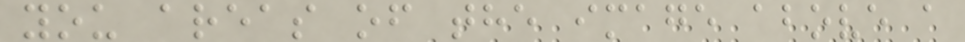you areas of the image above a
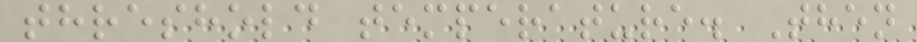threshold temperature. Then
